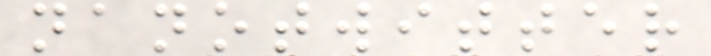nanotwitter
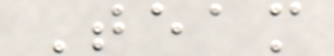Team
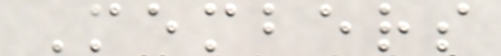Members
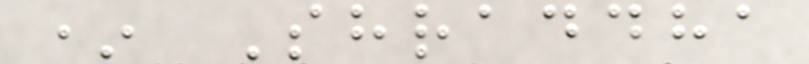* Shraddha
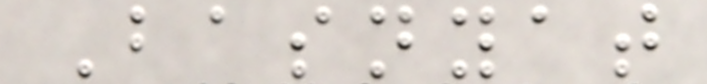Basnyat
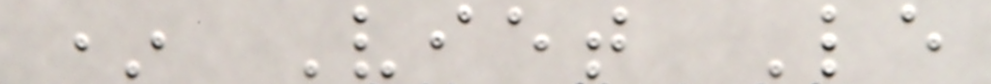* Viet Le
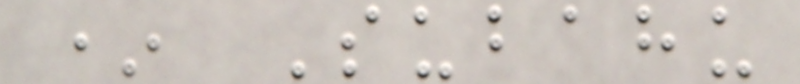* Subahu
